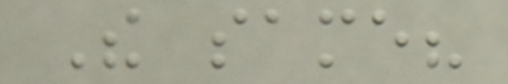The same?
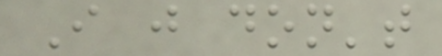I just don't
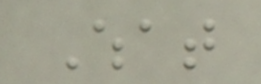What
